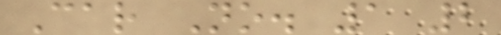Car No. 1 2
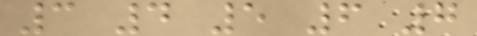3 4 5 6 7
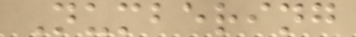Numbering
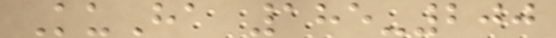KuHa 185-200
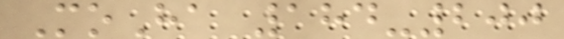MoHa 184-200
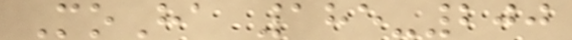MoHa 185-200
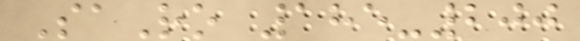SaRo 185-200
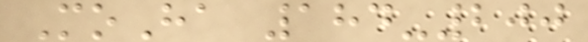MoHa 184-200
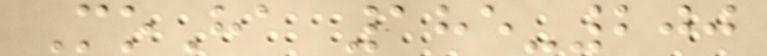MoHa 185-200
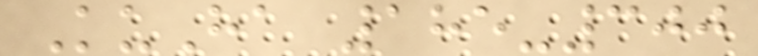KuHa 185-300
